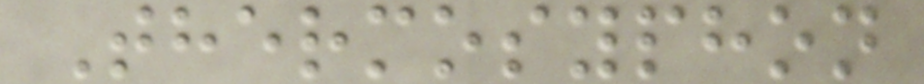Thermosyphon
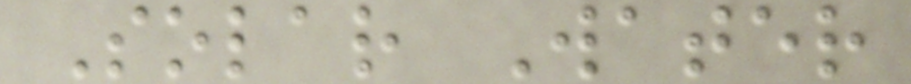Solar Water
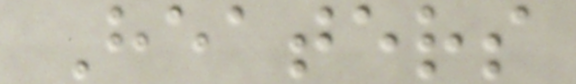Heaters
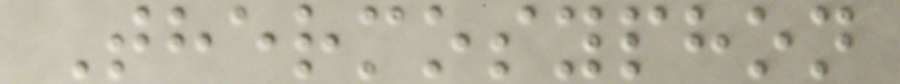Thermosyphon
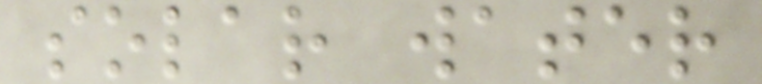solar water
